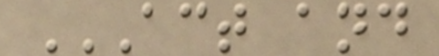ACT AND
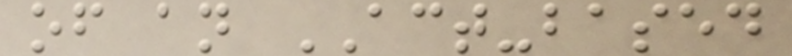of an ACT-based
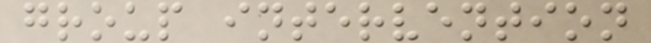group intervention
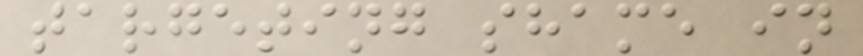targeting shame in
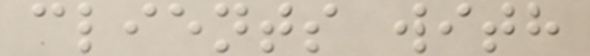clients with
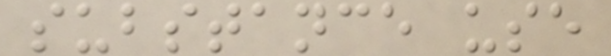substance use
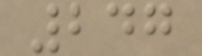247
